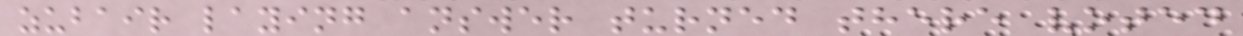zubair laying answer turned there voted
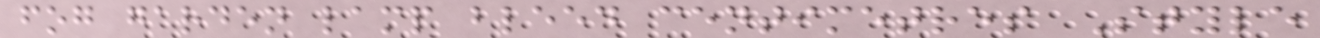fog garden lamp bleed centimetres Style
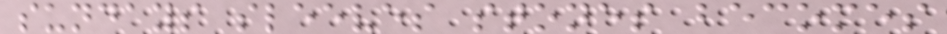sundays sleeves stones becomes
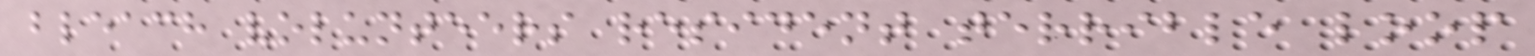bleach volunteers resident terrible loop
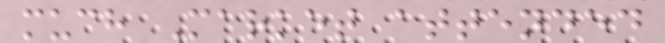much Market attended
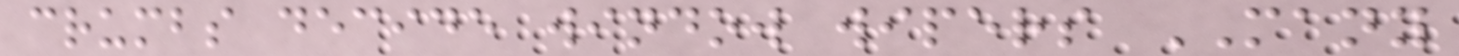crumbs decide window wipers MANY
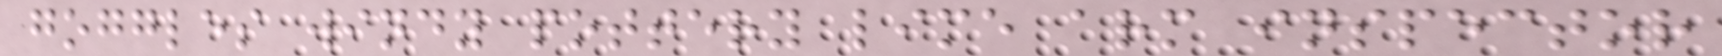goggles windy pottery lime arm inspector
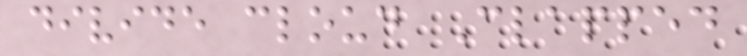divide cloud Clapped
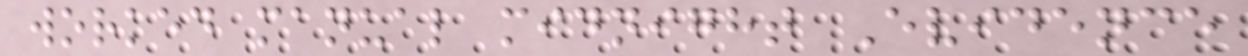worked manual midnight Evidence
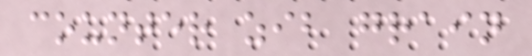counter zib grain
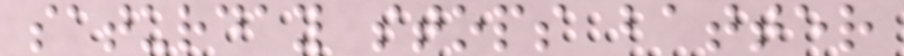saturday stops batter
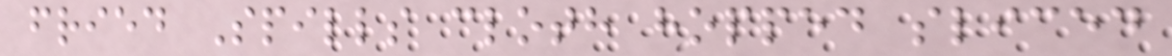fried Spills cloth hopped sliced
